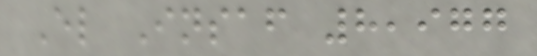El Insaf 8,977
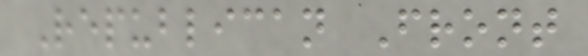Republican Front
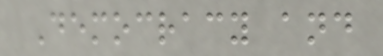Democracy and
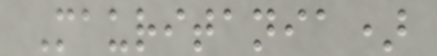Mauritania)
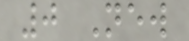0 New
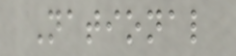National
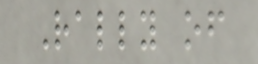Rally of
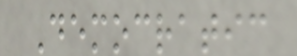Democratic
